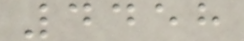4458
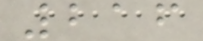216
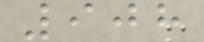908
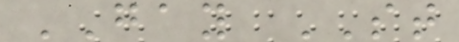GAY ST
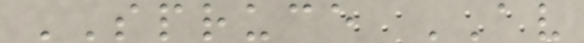SPRUCE AV
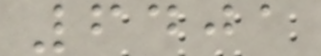6401
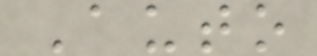Auto
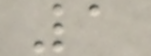1
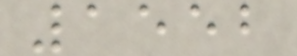1552
